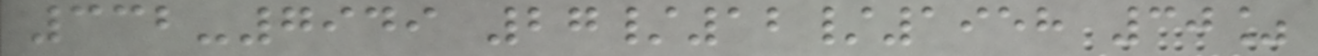332-7949 27/12/1958 30%
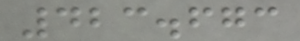423.673
